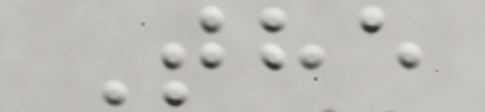The
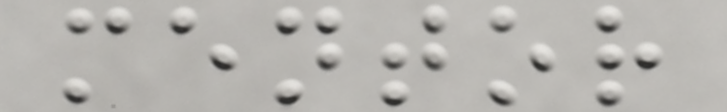mentor
